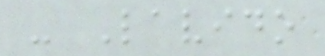- Lavido
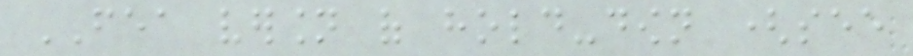FEA version of hold-down (see
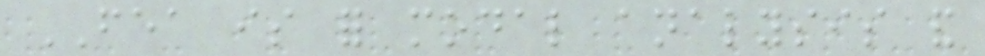FEA is for modal analysis and
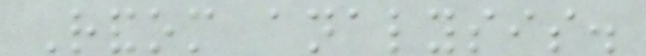Random analysis.
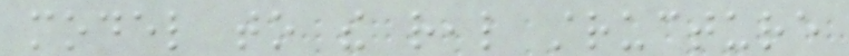model to the real structure
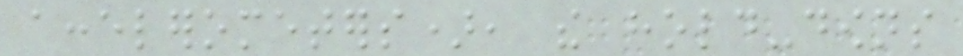accelerometers), the hold-downs
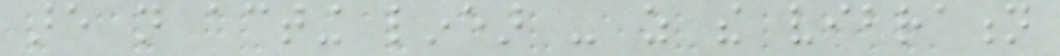are not acting linear - as the vibration
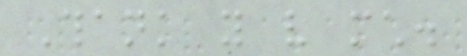Thank you very much.
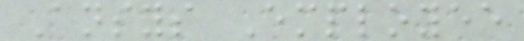Ansys Employee
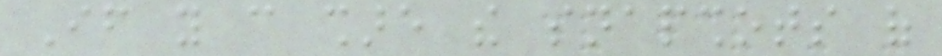If you can share the snapshots of
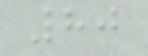80
